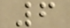6
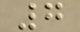7
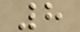8
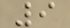9
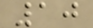10
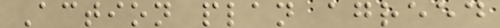Action plan agreed
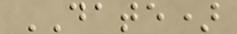DATE)
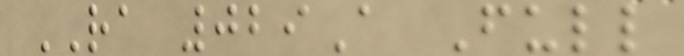RA 029A Full
